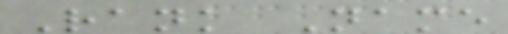Rank Name
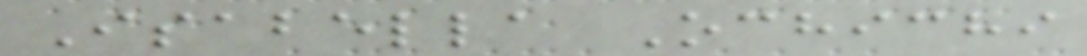Isabella Ochichi
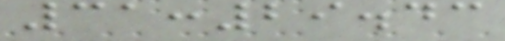31:29.43
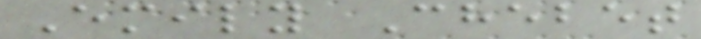Emily Chebet
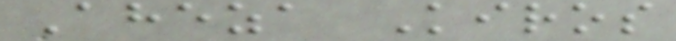Aheza Kiros
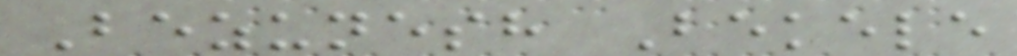Bezunesh Bekele
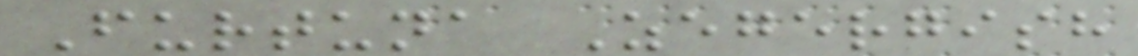Furtuna Zegergish
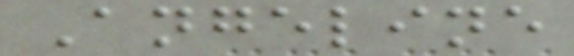Angeline
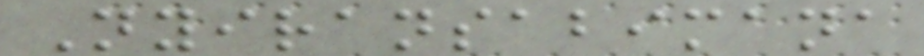Nyiransabimana
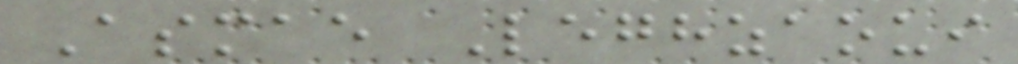Asmae Leghzaoui
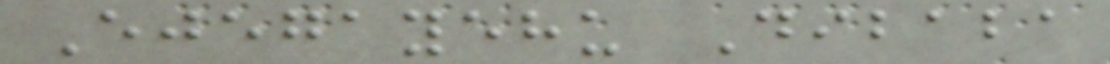Ejegayehu Dibaba
